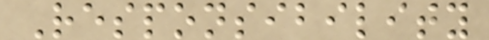Responsibility
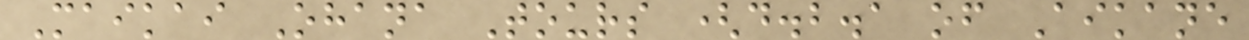Maikai Ohana Tours (d.b.a of Aikane
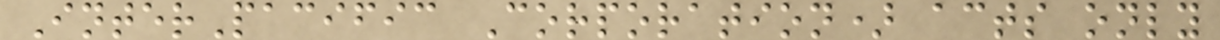InterPacific Corporation) acts only
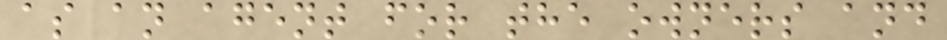as an agent for the owners and
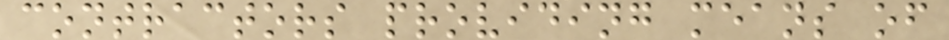contractors providing means of
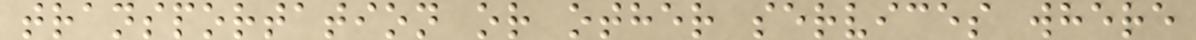transportation or other services where
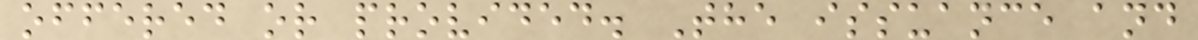offered or provided. The issuance and
